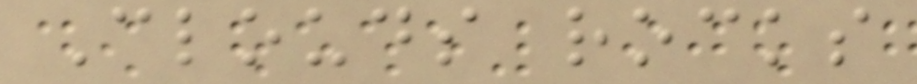Clouds rocks
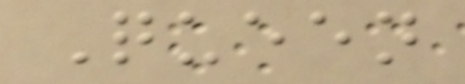Queen
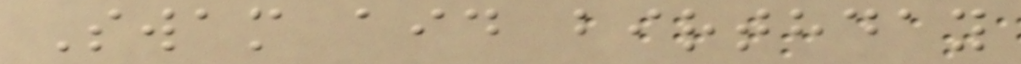Swam aid birthday
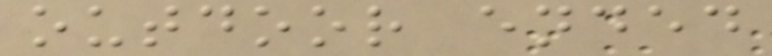outdoor ended
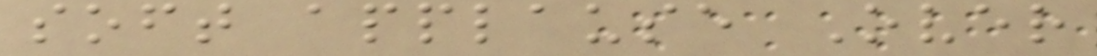soft applause Over
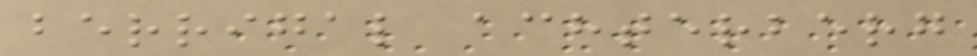berrigal achterberg
